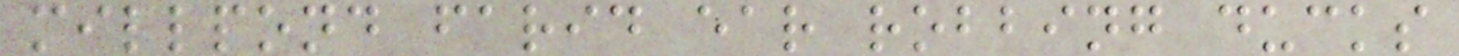millpond farid ear robbing ducks
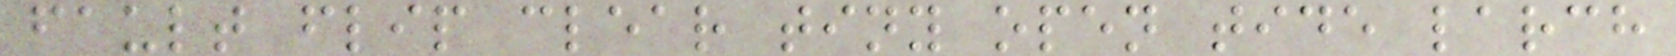fault flip clear tiny open tide larch
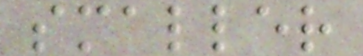smaller
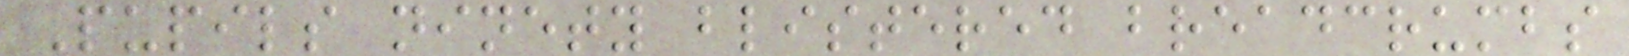Pupils ninety blistered breadcrumbs
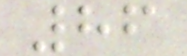86
